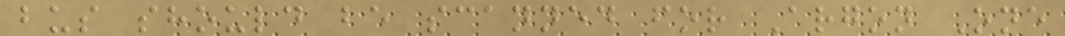bus should be scanned for Argon One
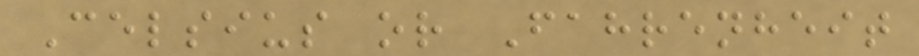Celsius or Fahrenheit
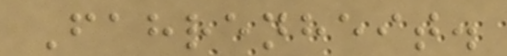Fahrenheit.
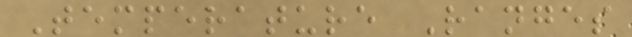Temperature Ranges
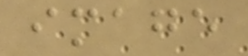image
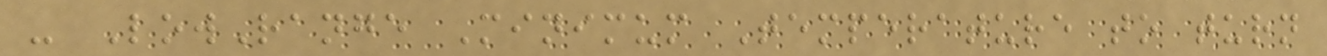- LowRange Minimum Temperature to turn
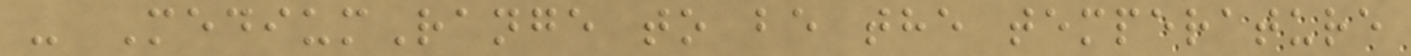- MediumRange to be the temperature
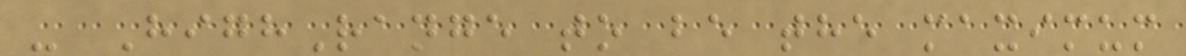- HighRange to be the maximum
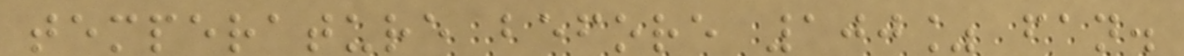temperature before 100% fan.
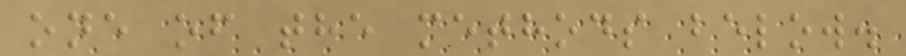one of the methods below.
